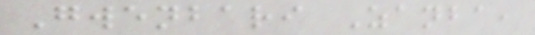Gwenbari Zanba,
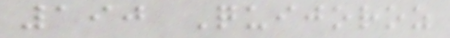190 Quijoroz
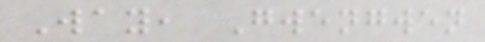Way, Gwengwen
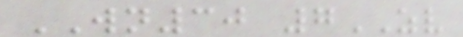WN30 7ZV
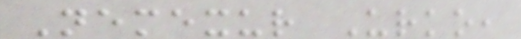Nemexur Urko,
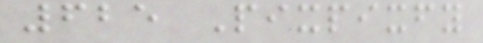625 Pixpixfy
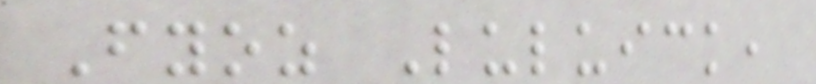Fyoz Luluick,
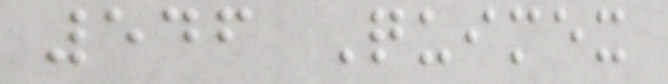546 Quimex
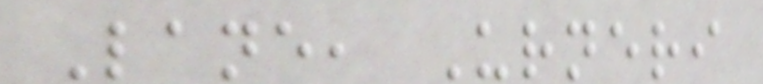Lane, Urneri
